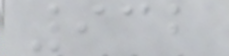932
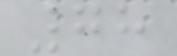78
